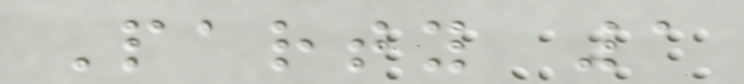Party 1
